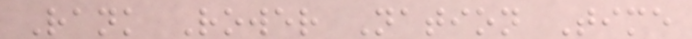Rank Rower Nation Time
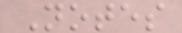Notes
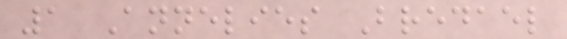1 Annelies Bredael
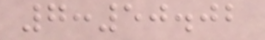7:50.02
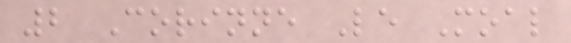2 Corinne Le Moal
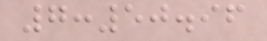7:50.96
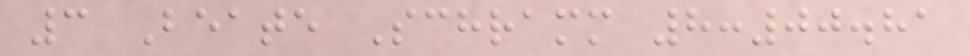3 Beate Schramm 8:00.81
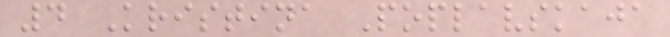4 Kristina Poplavskaja
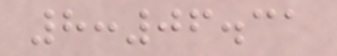8:06.31
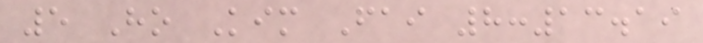5 Ho Kim Fai 8:13.19
